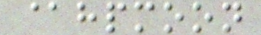@hpmoon
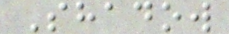Shadow
